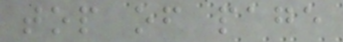top of page
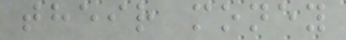their money
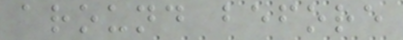around before
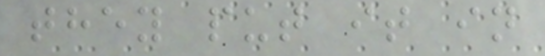they put it in
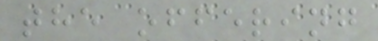the offering
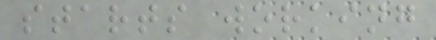starts working
